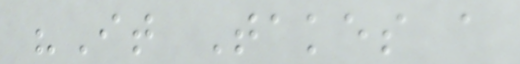"It Takes a
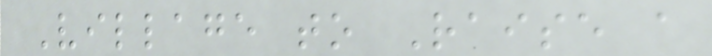Village to Raise a
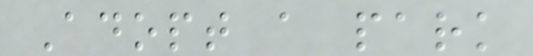Adopt a park
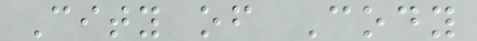City of Cody
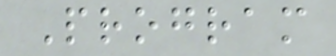Program
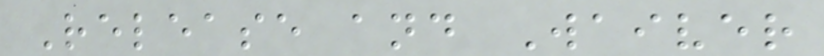Release and Waiver
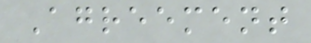Agreement
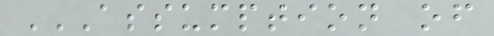ASSUMPTION OF
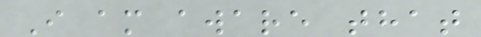I am aware that
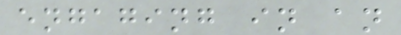engaging in an
